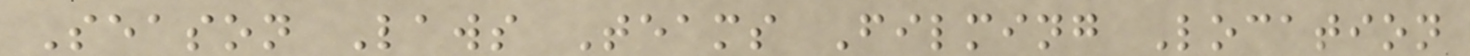Season Laws Teams Filming Location
